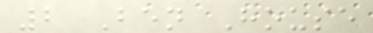2 Ben House
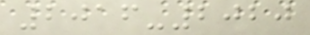2016-2020
